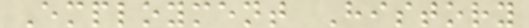Employment History
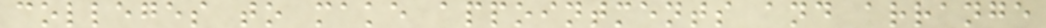colleges to make appointments and arrange
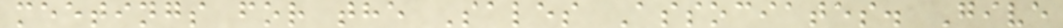meetings for the Sales Associates. Give
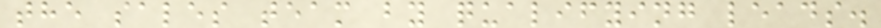the sales team by qualifying leads.
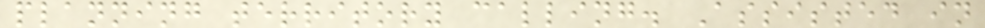planning territory calling. Assisted in
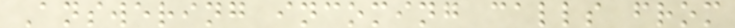Answering incoming calls from
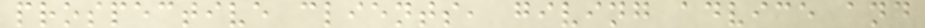prospective clients, giving advice and
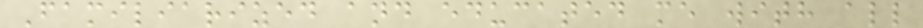Familiarized and educated me with all
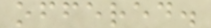offered.
